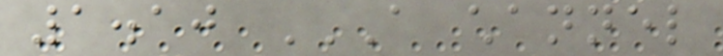1.10 A CHANNEL
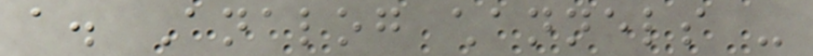a. Analog channels -
